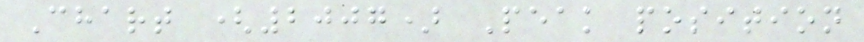Chart (2007) Peak position
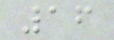16
